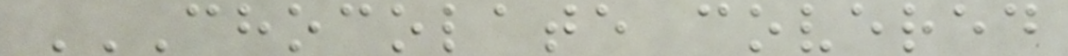CHOCOLATE COVERED
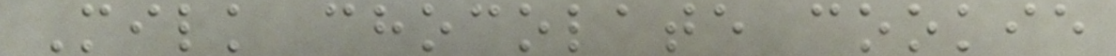Milk chocolate cookie
